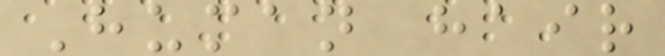Human hair
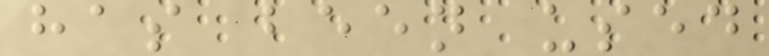has been used
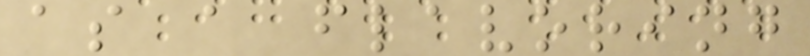as a flavoring
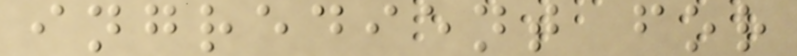ingredient for
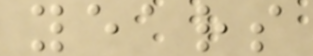years
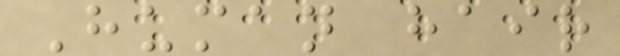Human hair
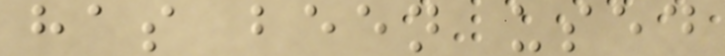has been used
